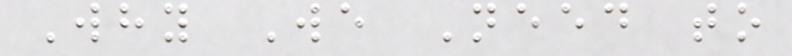Why We Need to
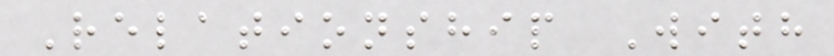Relationship With
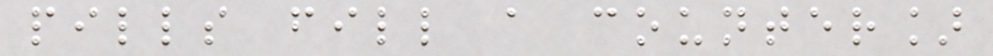pills fill a counter]
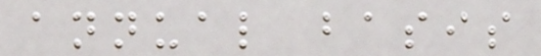annual basis
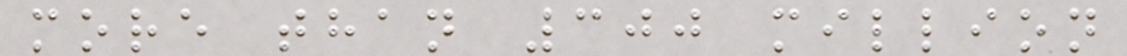more than 300 million
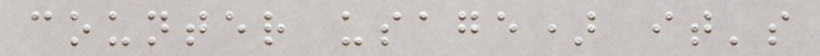counter usage) it's
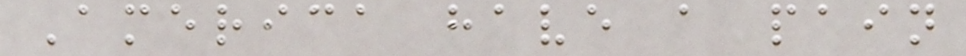America have a pain
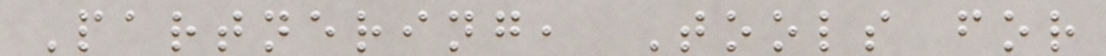Partnering, Tools for
